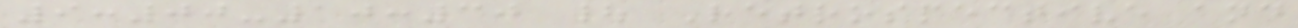9:00-10:30 | Retrospective and
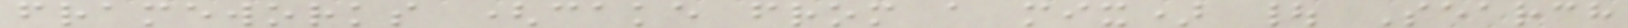frameworks (cake from a mix) | Search
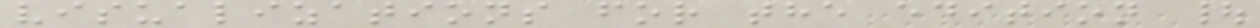visualizations for the edition |
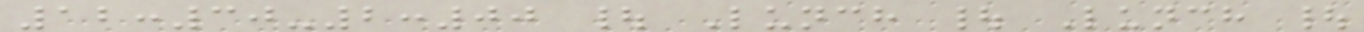12:30-2:00 | Lunch | Lunch |
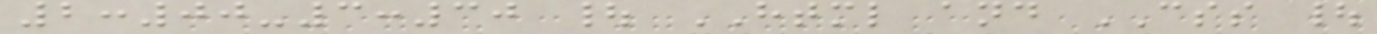2:00-3:30 | HTML and CSS |
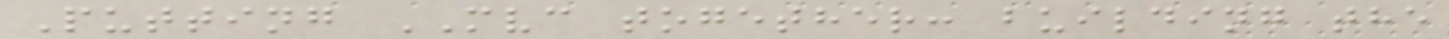Putting MVC together: building the
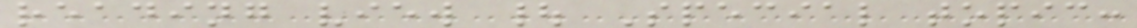reading view | Special topic:
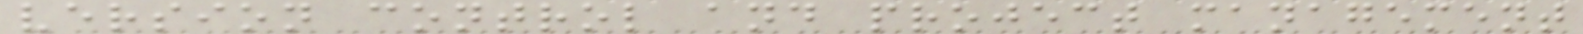version control and project management
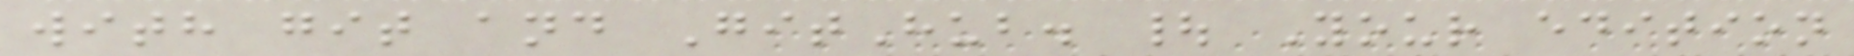with git and GitHub. | Your edition
